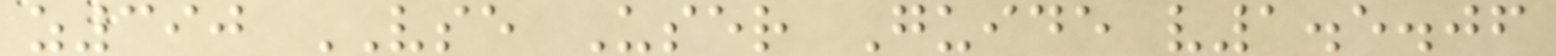z390 VSE User Guide v1.5.06
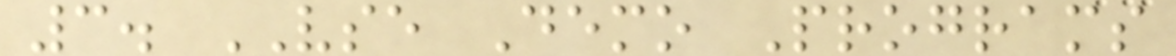3. VSE Demo Programs
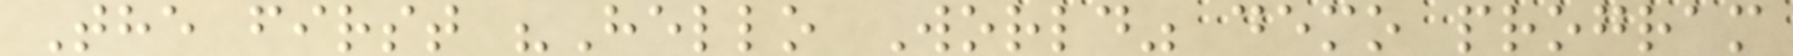The first "Hello World" demo program
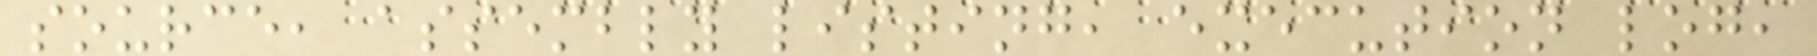source, assembly listing, execution log,
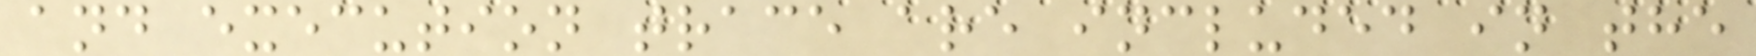and execution trace are included in the
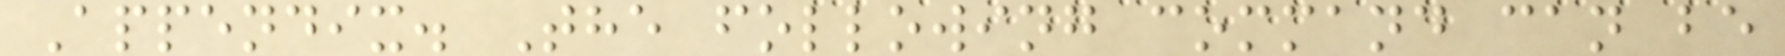Appendix. The following command can be
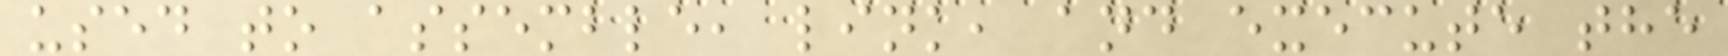used to assemble, link, and execute the
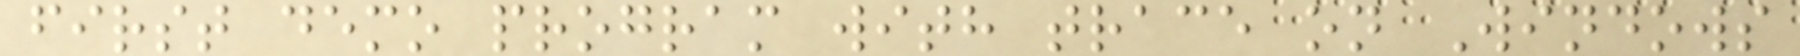first demo program with trace on Windows
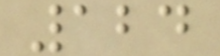124
